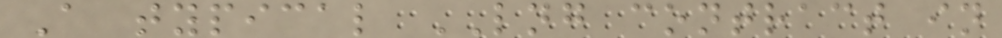A typical LNG contract in
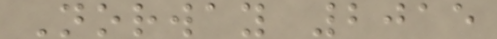Norway 2015
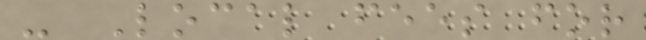- Local fees for
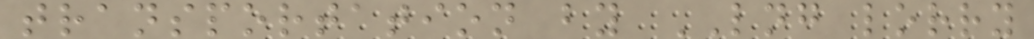transportation by LNG lorry
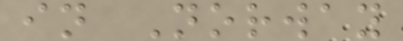in Norway
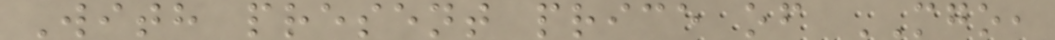With present price of MGO,
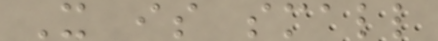X is small
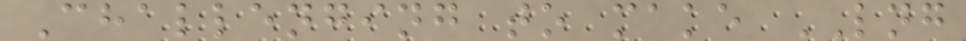Challenging to make LNG
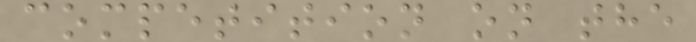competition on the
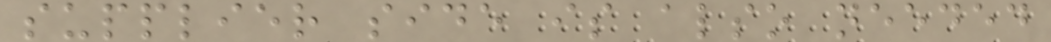supplier side is also needed
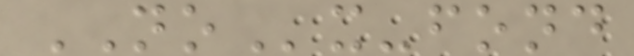NOx-fond
